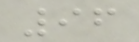96
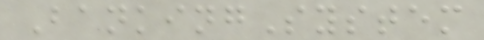BankingSystem
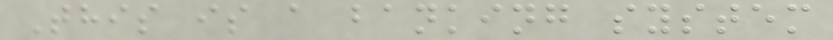This is a banking system
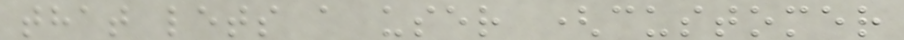that lets a user (customer
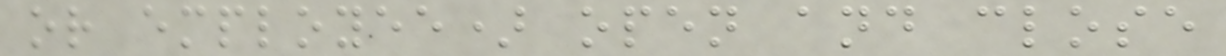or employee) open and close
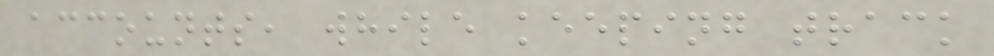accounts, while keeping track
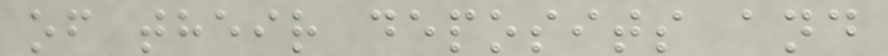of their deposits and
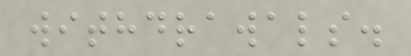withdrawals.
